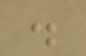.
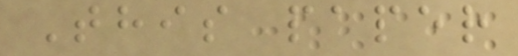This paper
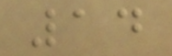14
